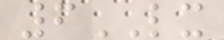6LX
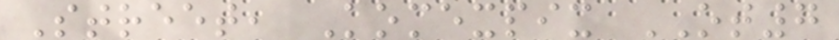Street, Komexpix OT7
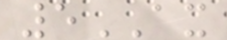5AX
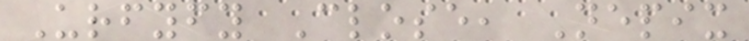Urfyfy Close, Nepix
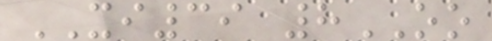XI39 8OO
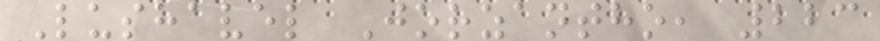Lushavel Jorzantho, 223
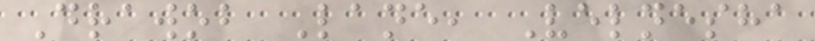Drawob Lane, Velnesha
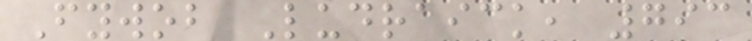Fywob Ludraick, 793
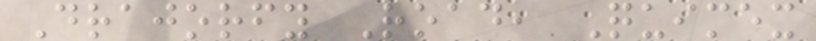Drajorfy Road, Quimex
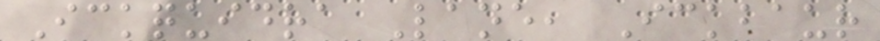Ickquidra Lane, Ickbaur
